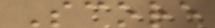Score
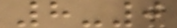8-0
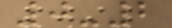0-2
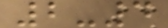2-4
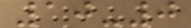10-0
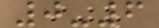0-6
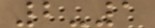2-1
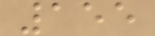155
